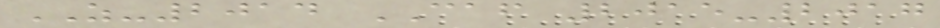AS-2014 CAF 2015-2017
